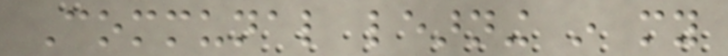Communal learning in my
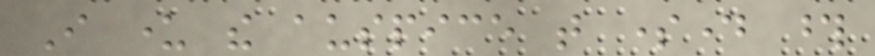I under the auspice that someday those
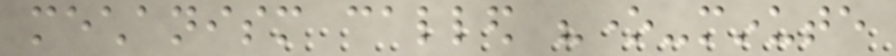mechanism called "one-minute
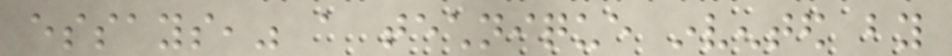essays," a technique invented by
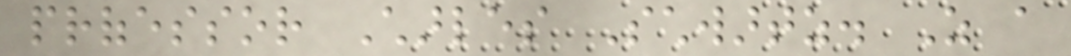professor Charles Schwartz. As a
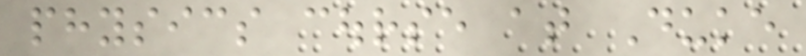physics course at Duke
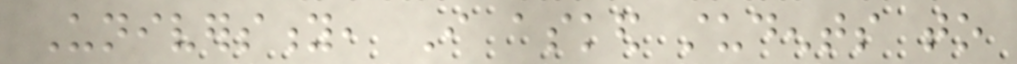University, I asked students to
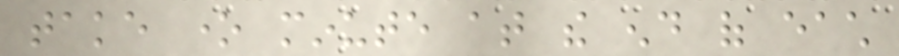take one minute at the end of each
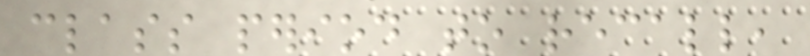class period to recall,
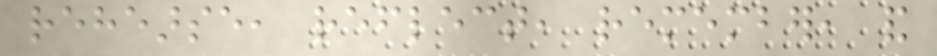rehearse, reflect, remember, and
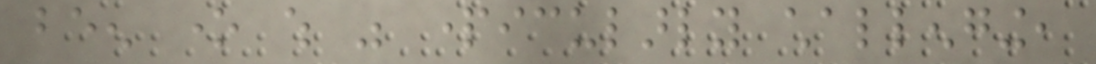been one which was particularly challenging,
